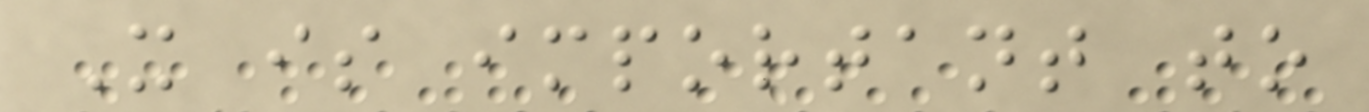It is important to
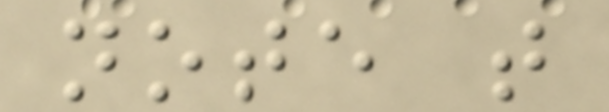note that
